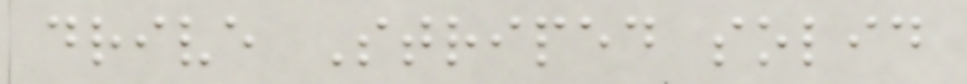drive Striped solid
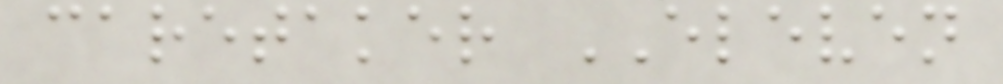caretaker ELEVEN
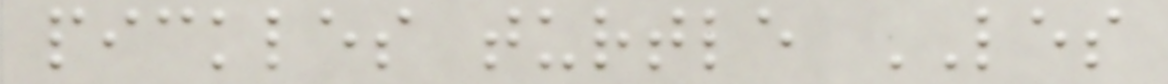pickles turtle LES
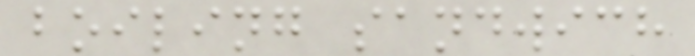boiling sandwich
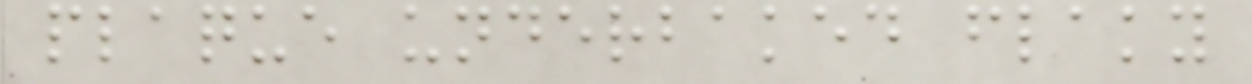plaque underbaked flaky
